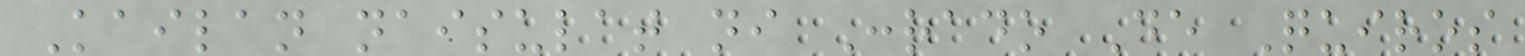Kailan naisulat ni Conrado De Quiros
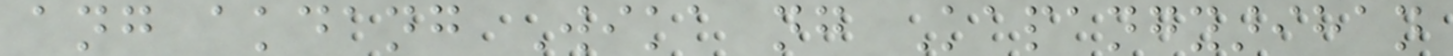ang akdang Wika ng Kapangyarihan
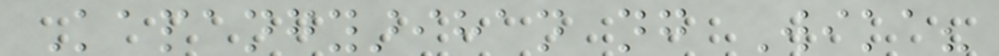Kapangyarihan ng Wika?
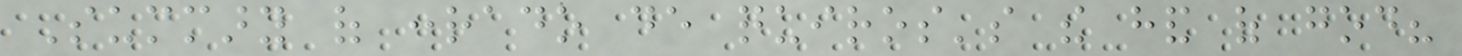Summary of conrado de quiros's the hand of god?
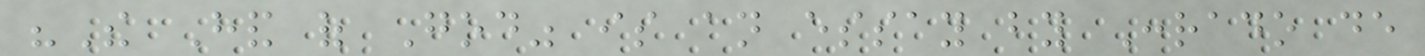"The Hand of God" is an essay by Conrado de
